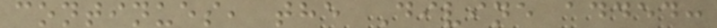continues, the Divine added:
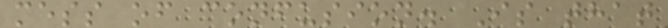mess of confusion. Is that
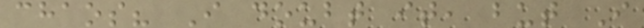chaos? I doubt it, but I
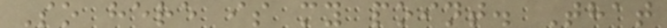So here is my point. That
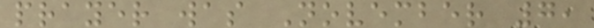prayer was November 7,
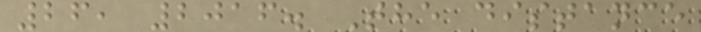26, 2016. The distance
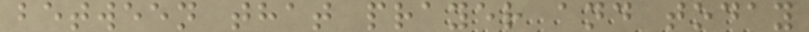between that prayer and today
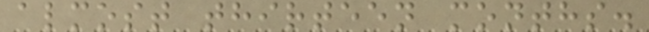almost thirteen months.
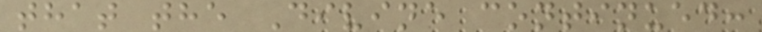that the Divine continued:
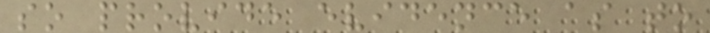so provide evidence as to
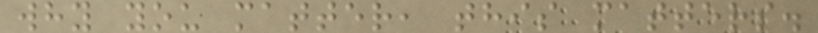why you matter, this matters.
